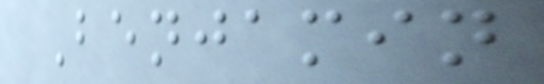Benjamin
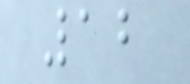12
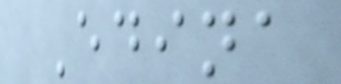Edina
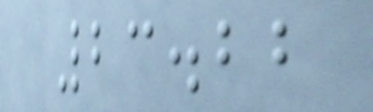23.22
